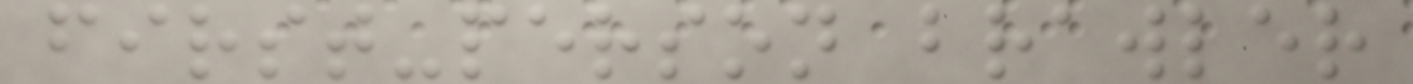first-person brawler
